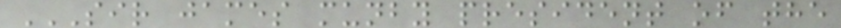SIR JAMES MUNBY PRESIDENT OF THE
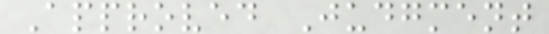Approved Judgment
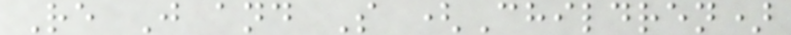Re J and S (Children)
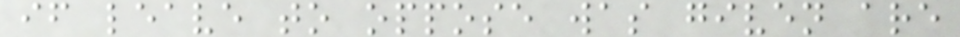if leave to oppose was given are
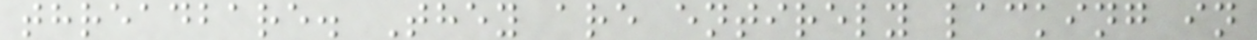threadbare. They are entirely lacking in
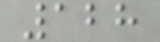128
